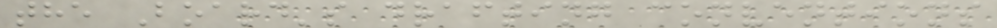the Board's drafting conventions
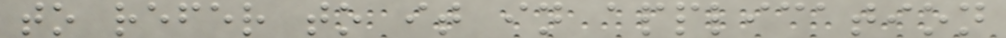to refer to it in application
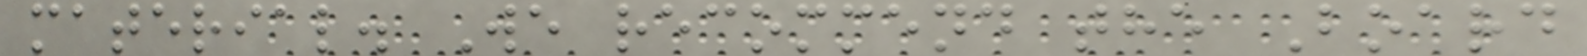material. We recommend the Board
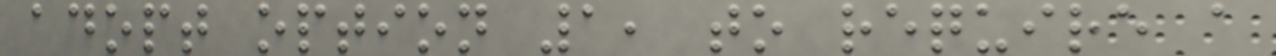adopt option 1, to require a
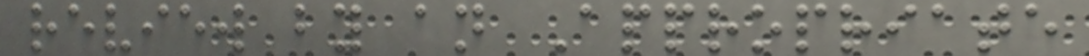review by an Appropriate
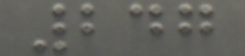247
